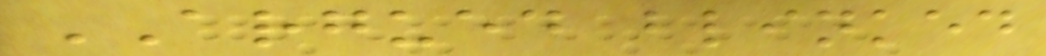ARGUED blinked
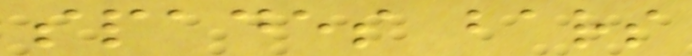spades bars
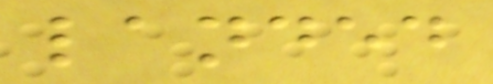landed
